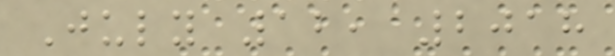July 12, 2018
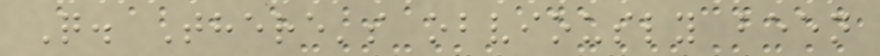Q. There's obviously been
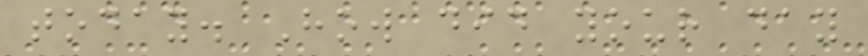today. How did your day
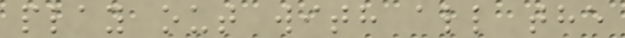play out with all the
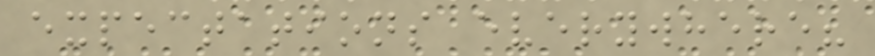expectations everywhere?
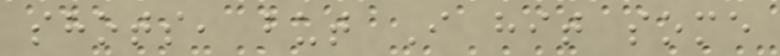shots, but I hit some
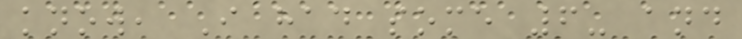know, I had some 6- and
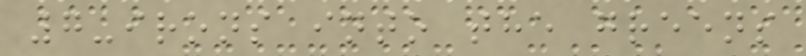7-irons into the greens
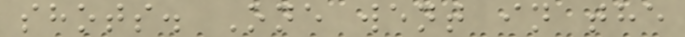shots. One went in the
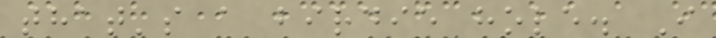that's a birdie hole. I
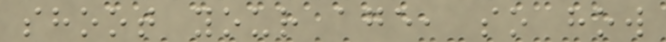shoot your age, so how
